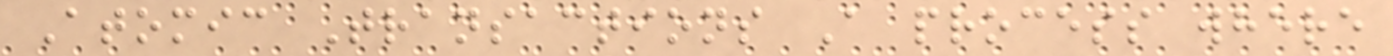Atomic Transactions A process where
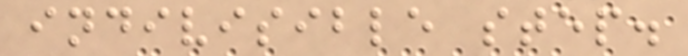indivisible step.
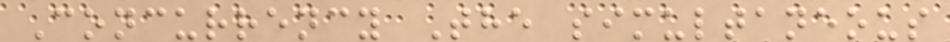Concurrency The simultaneous
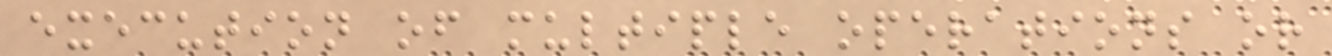execution of multiple operations or
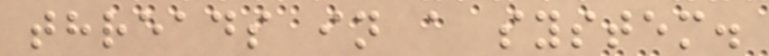threads in a system.
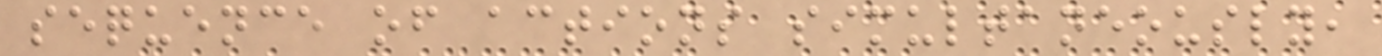sequence of actions simultaneously,
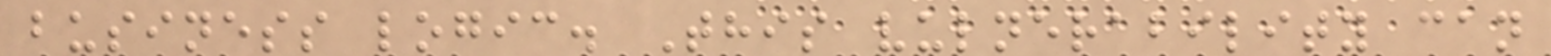business logic. This vulnerability can
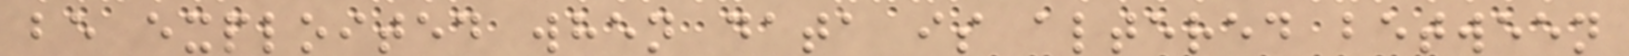be exploited when data is altered between
